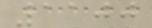1100
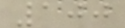100
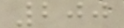200
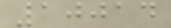10014
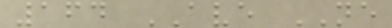164 AVE NE
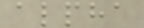alpha
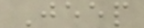Jeep
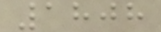1808
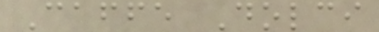Caffe Dolci
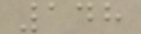148
